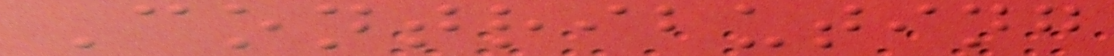Contributing
